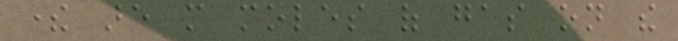there are more moles of gas on the
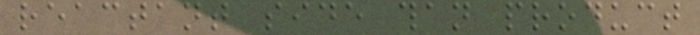reactant side than product
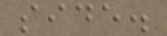side.
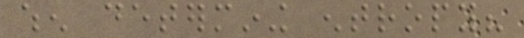when determining entropy?
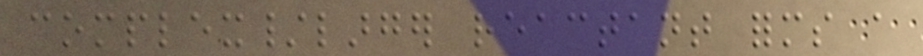complex/larger reactant forms a
